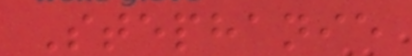Stephanie
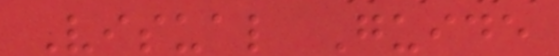Visual Guide
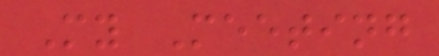My Meeting
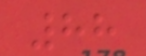88
